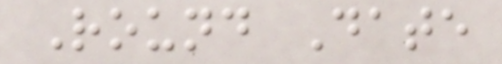Round Date
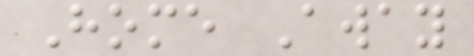Home Away
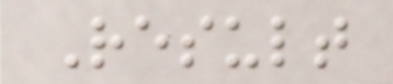Result
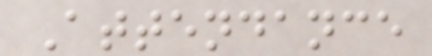Attendance
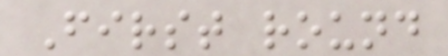First round
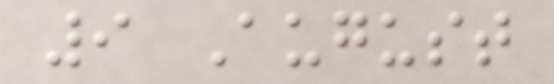9 August
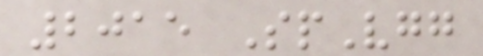2015 SpVgg
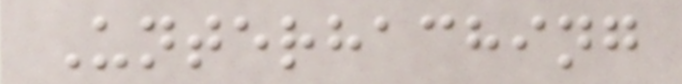Unterhaching
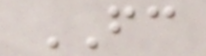FC
